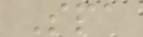Spa
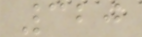320
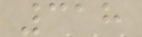318
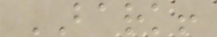BARK!
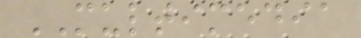MULTIMEDIA
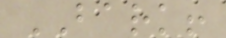BARK!
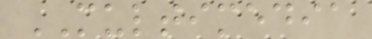MULTIMEDIA
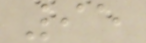95
